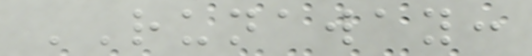RUNAWAY:
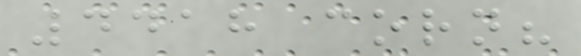4418 corn?
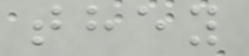they
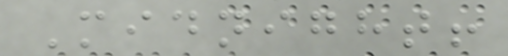Midnight!
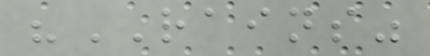"RAINS"
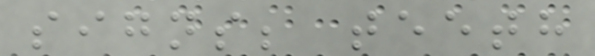signs; teeth
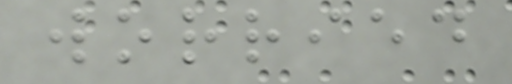worried
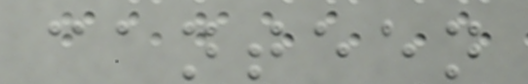canteen
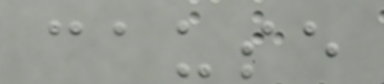cause
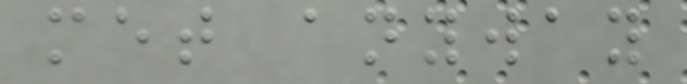met anyway
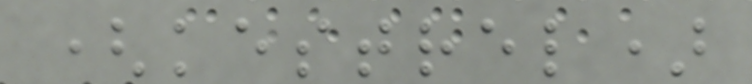(kestrel)
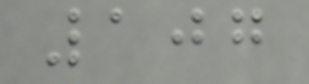107
